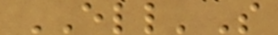ELL'S
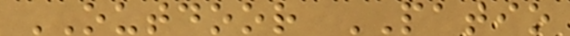OUTDOOR PATIO
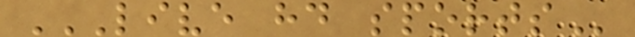LIVE HD SPORTS
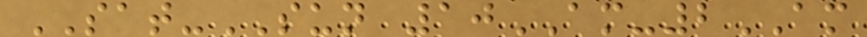SAT-SUN 10AM-2AM
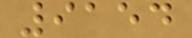9154
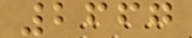2667
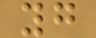yg
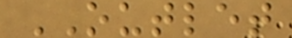OUTLET
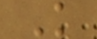K
